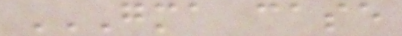GMA CASE
